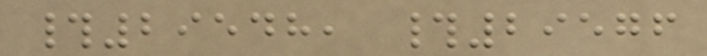#29548, #29576
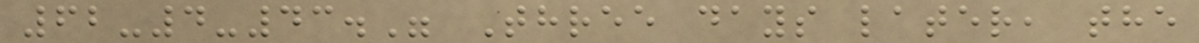62-4-43." Three days later, the
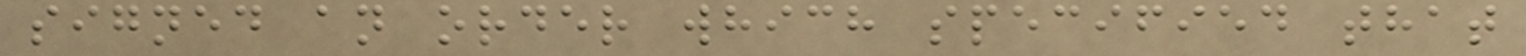signed an order which specified that
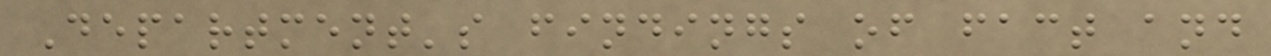Department's findings of fact and
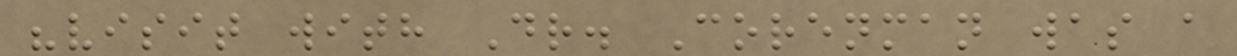"visit with Dr. Corenman was a
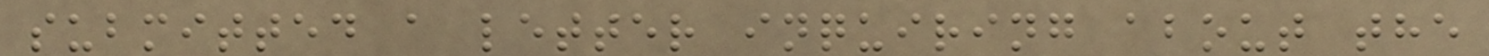submitted a letter inquiring about the
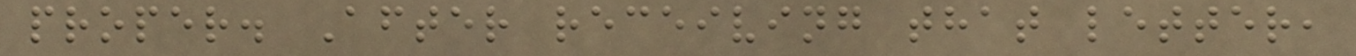proper. After receiving that letter,
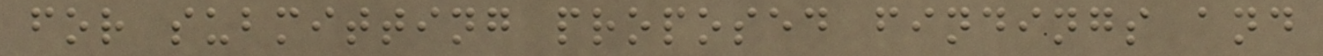for submitting proposed findings and
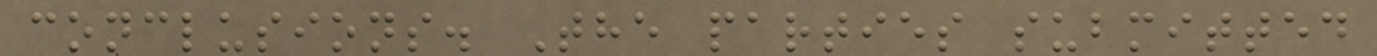conclusions. The parties submitted
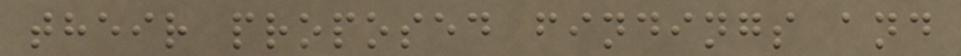their proposed findings and
